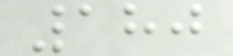180
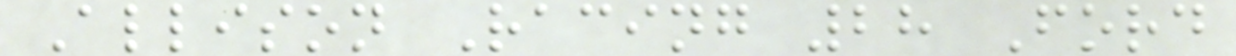Allison Racing 28 Ford
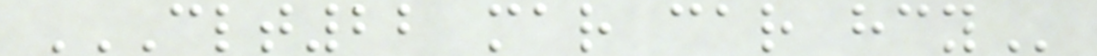CLT22 MAR CAR HCY
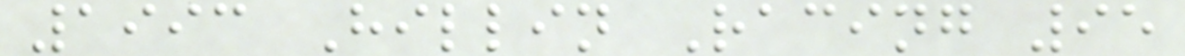1993 Hillin Racing 95
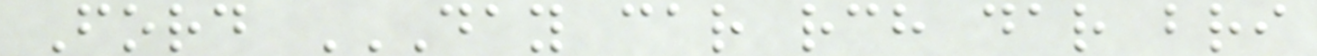Ford DAY CAR RCH DAR BRI
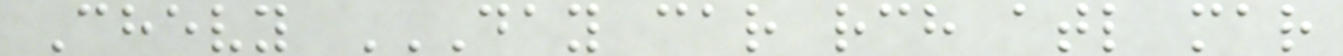Chevy DAY CAR RCH ATL MAR
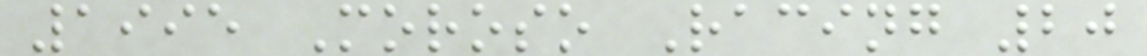1995 Moroso Racing 20
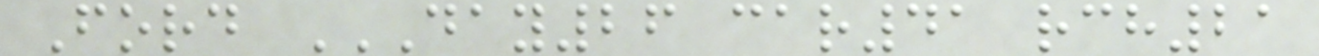Ford DAY26 CAR41 RCH21
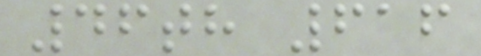46th 616
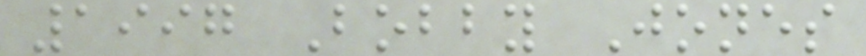1997 Bobby Jones
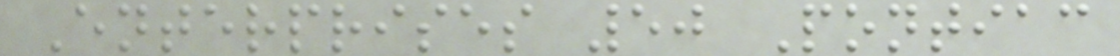Enterprises 50 Pontiac
